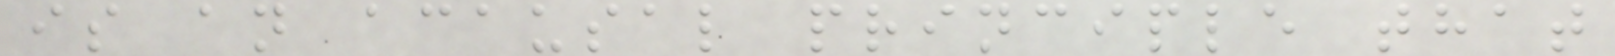is an acausal principle that
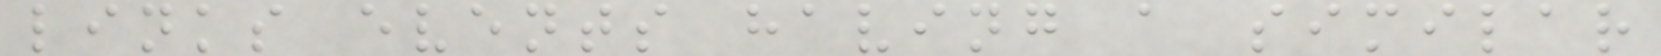links events having a similar
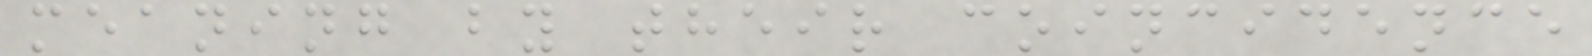meaning by their coincidence
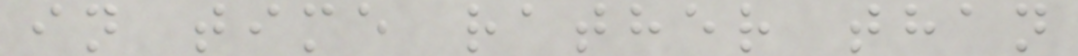in time rather than
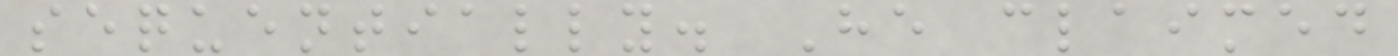sequentially. He claimed
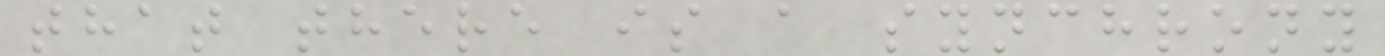that there is a synchrony
